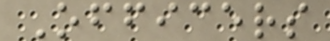Officers
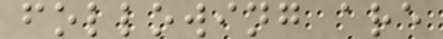following are
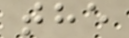the
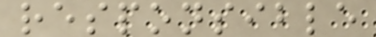responsible
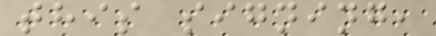this signing,
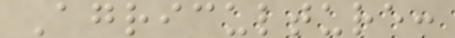Agriculture:
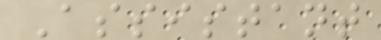Assistant
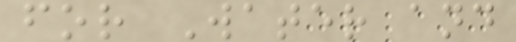for Water and
